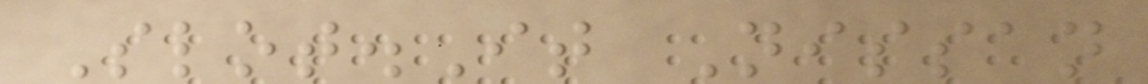Slot.It Nissan
